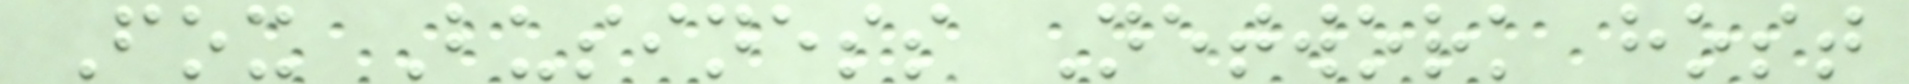Fox Business Network host
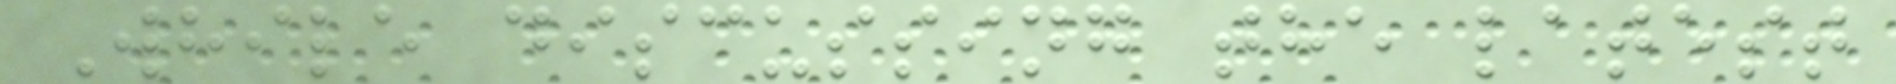While discussing the latest
